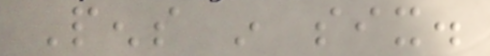Pens in six.
